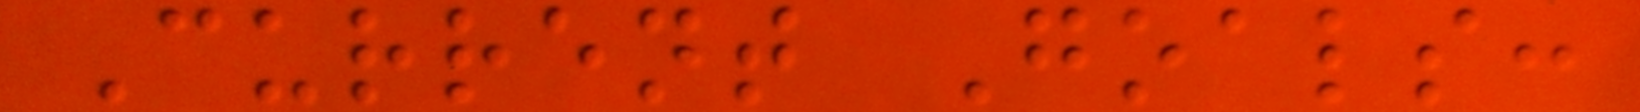Current Goals:
